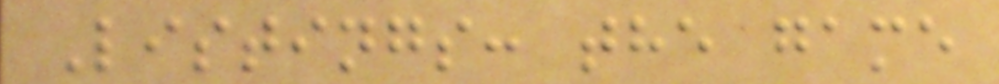Listings: the game
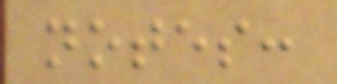notes:
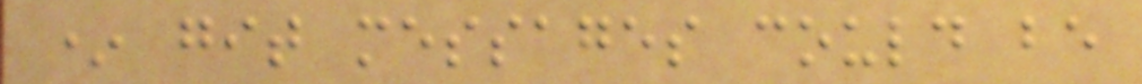* git messages could be
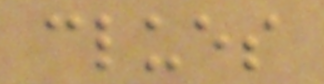clues
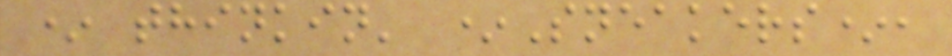* thinkin' *Sneakers*,
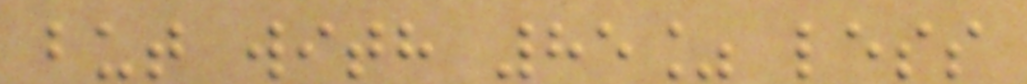but with 85% less
